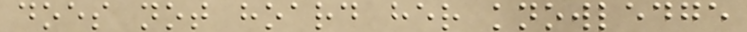does not hoard her knowledge
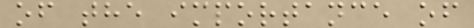of the importance of
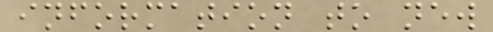information to new
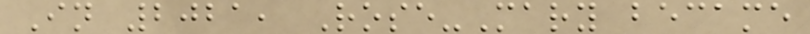In 2021, Rose-Mary became
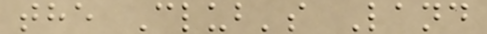the Club's Land
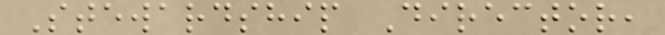Stewardship Director,
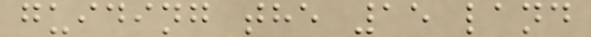guiding the 15 land
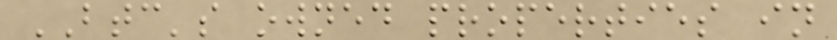BTC's owned properties in
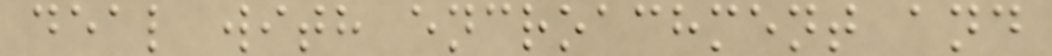deal with encroachment and
